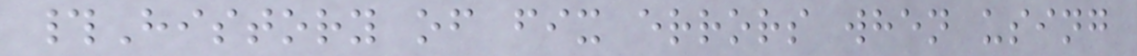#History of fix errors when using
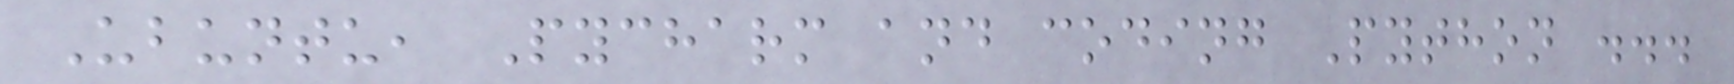Ubuntu, Pycharm and coding Python ...
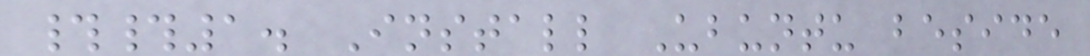##1. Install Ubuntu beside
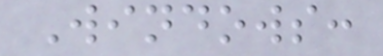Windows:
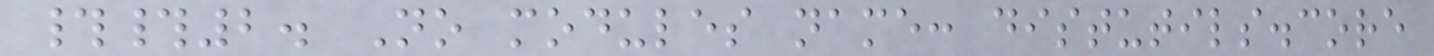##2. No modules name: distutils.core
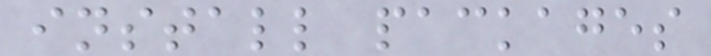install packages
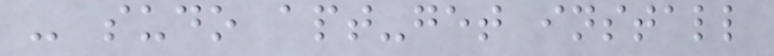- sudo apt-get install
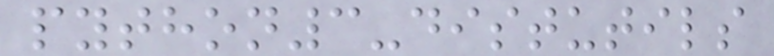python3-distutils
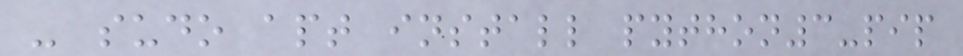- sudo apt install python3-pip
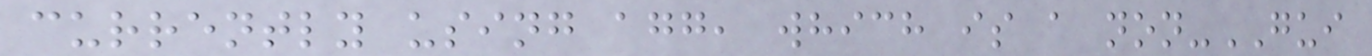currently using agg, which is a non-GUI
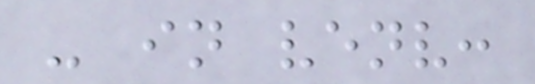- in venv:
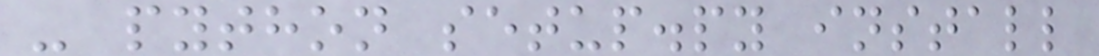- python setup.py install
